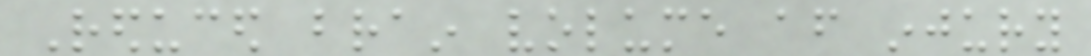Reduced brain volume after injury
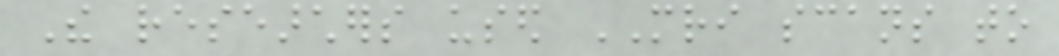The researchers used MRI scans to
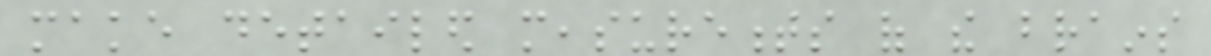make detailed measurements of the brains
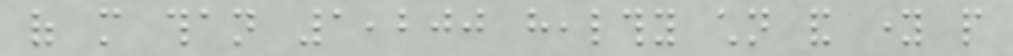of more than 1,200 healthy children and young people
